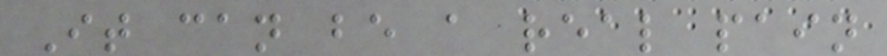It can be a real pain
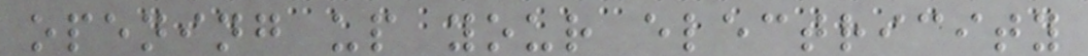opening up your electricity
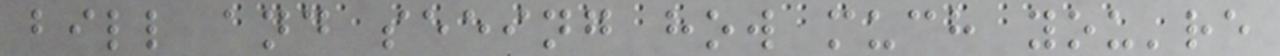bill and seeing how much you're
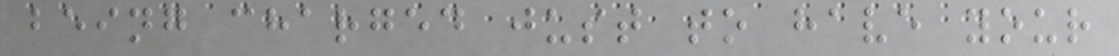being charged just to have your
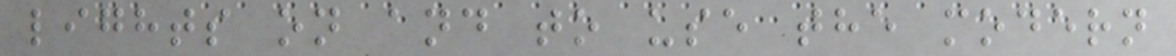lights on and to use the modern
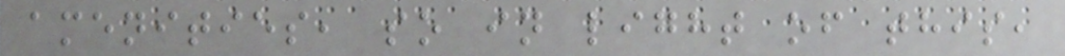amenities, so in light of this,
